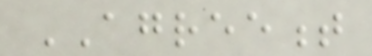AGREEMENT
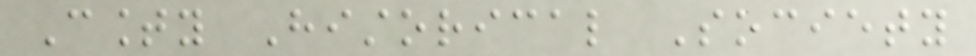County Historical Society
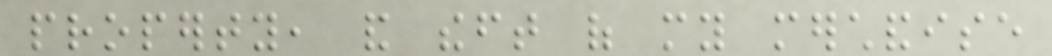property, and theft of my merchandise
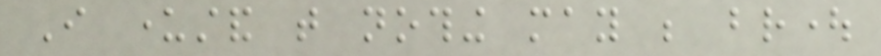I understand that nothing may be brought
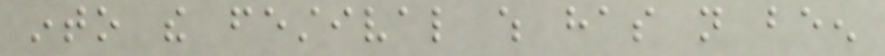into the festival which has not been
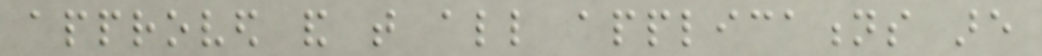approved and that all applications are
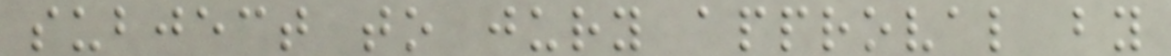subject to jury approval by
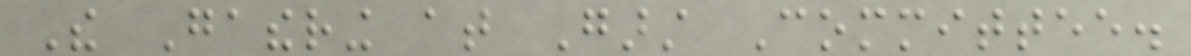The Gathering at Garst Committee.
